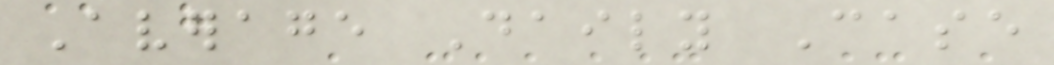Average Daily Case
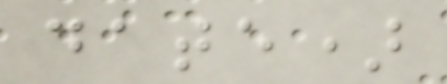date)
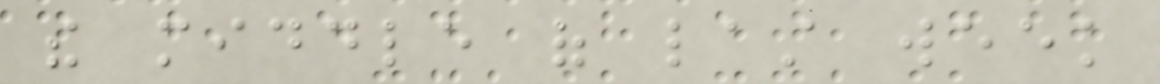the middle of last week
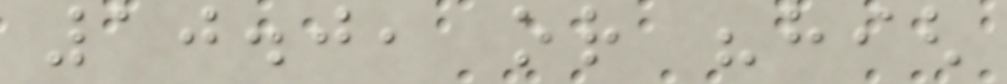10.0, or "high
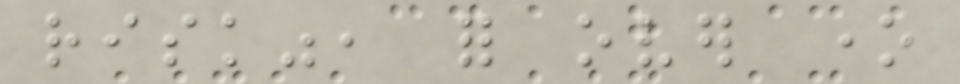risk", for over one
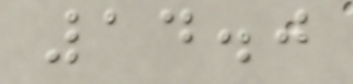14.0
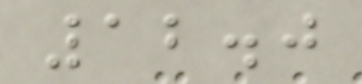12.0
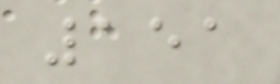151
